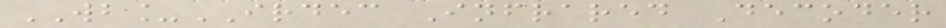WB_IRDEC Infrared Decoder
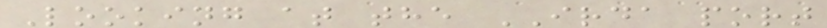Looking at the IRDA port
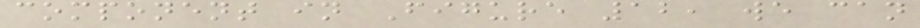component in Figure 12, we can
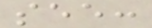see:
